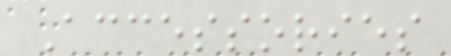Accessories
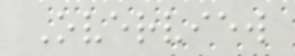Overview
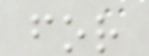for
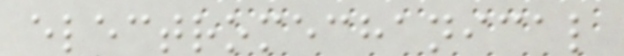electromechanical
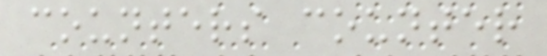counters counter
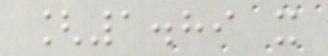[1.89 x
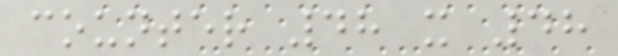counter 48 x 48
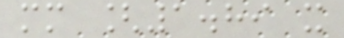mm [1.89 x
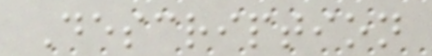Description
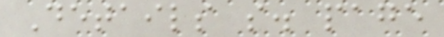Details s. page
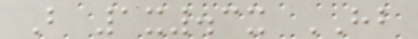B 1x.3x HB
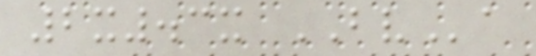2x.3x BVa
